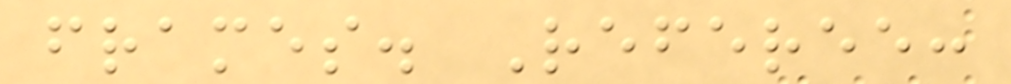frames. Referee:
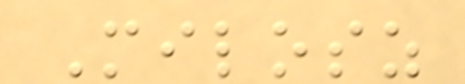Milosz
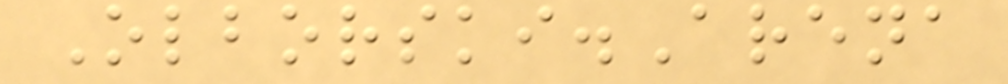Olborski.Arena
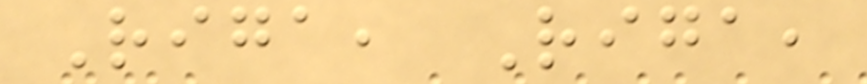Riga, Riga,
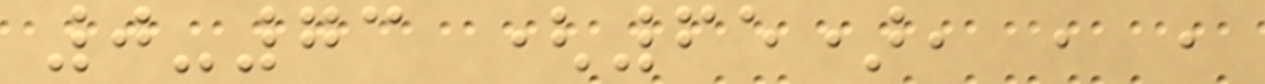0-73 (65), , ,
